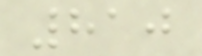810
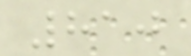810
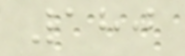180
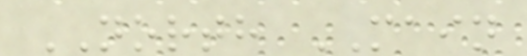NORTH MAIN
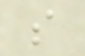s
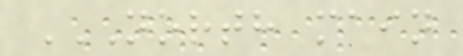NORTH MAIN
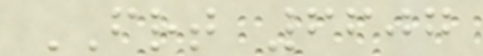FRT 6607
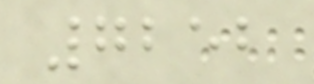7252
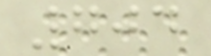704
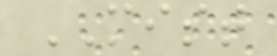MIST
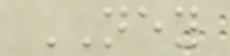NEY
